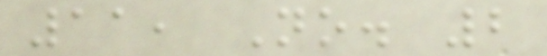11, No. 2
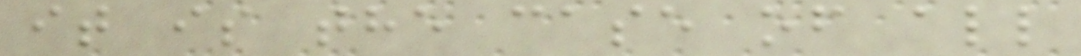it is the case of all
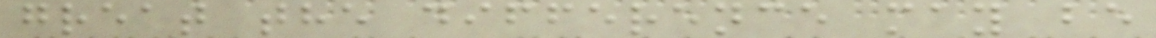great the difference may be
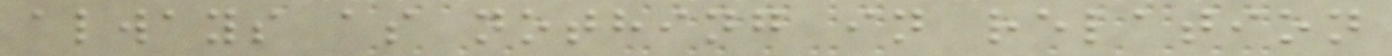always as nothing in relation
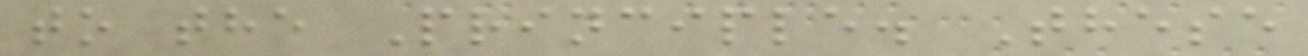to the Principle. These
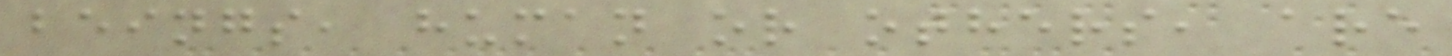beings, human or others, are
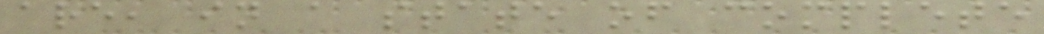are, in a state of complete
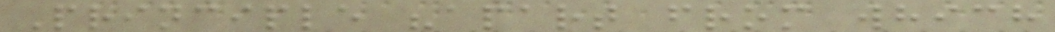Principle "apart from which
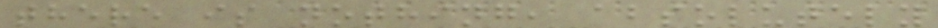there is nothing, absolutely
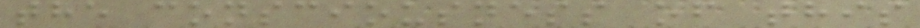the consciousness of this
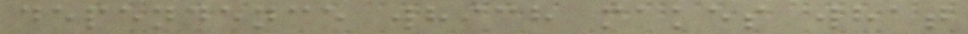dependence which makes what
